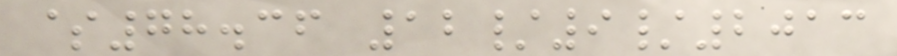$78.36 12/9/2013
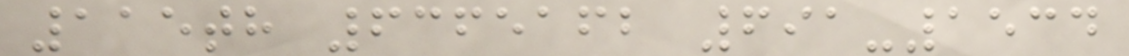115th 6365162 691-1534
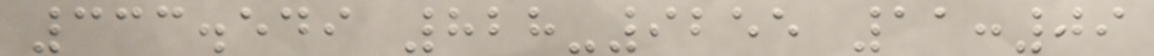333.549 828-9255 11:09
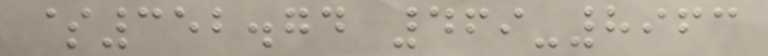$352.74 469-8963
